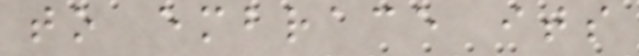to embrace its
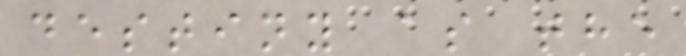destiny as the
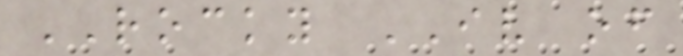ROCKY IV of
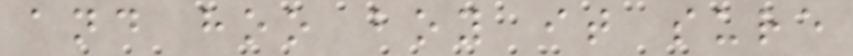and hoo boy it sure
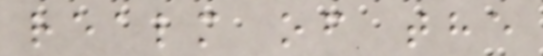realm of the
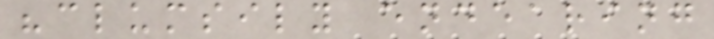"clumsily endearing
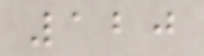120
